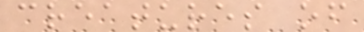creatures of
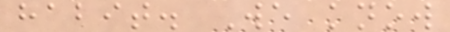habit. We know
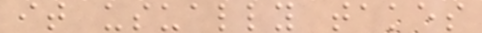it usually takes
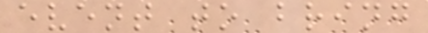event to bring
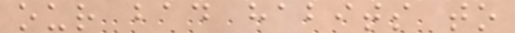our bad habits to
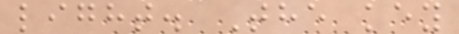light. The key
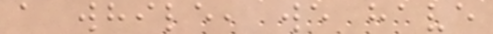a while, we have
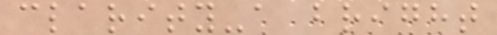clarity-a bright
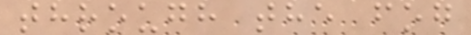through the fog
